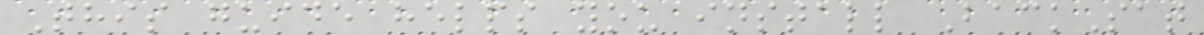This guide helps you install BackSat
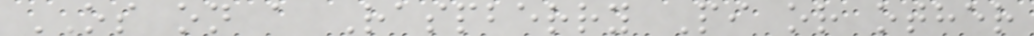OS on a Raspberry Pi or other
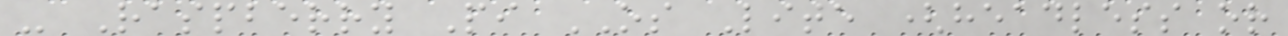- Raspberry Pi OS Lite (headless or
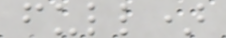full)
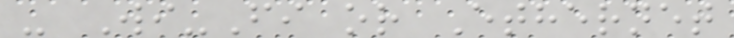- Wi-Fi or Ethernet
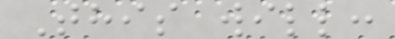This will:
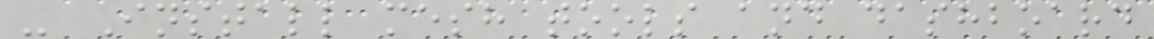- Install mesh tools and dashboard
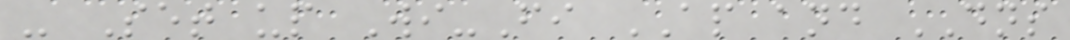- Set up Wi-Fi AP and DNS
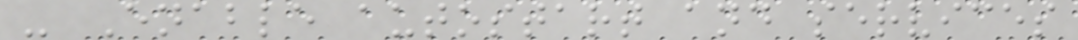- Enable autostart and services
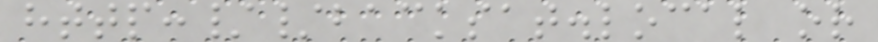http://backsat.local or
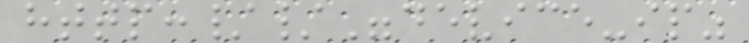http://"device-ip"
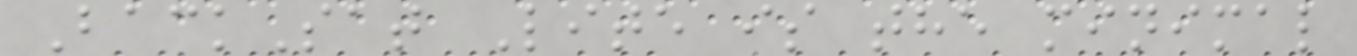BackSat Lite is the minimal
